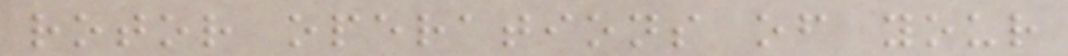rotor operations of your
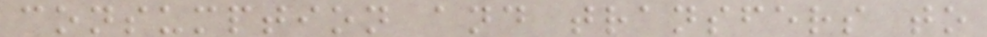consumption and transfers to
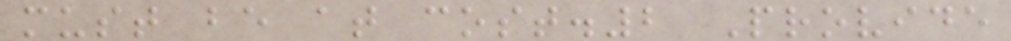must be at cost.2 Provide
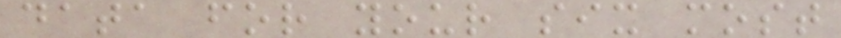data for your six most
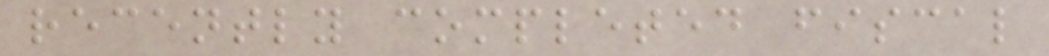recently completed fiscal
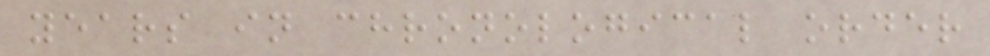years in chronological order
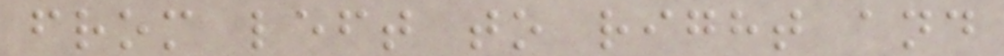from left to right and
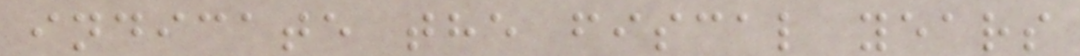indicate the fiscal years
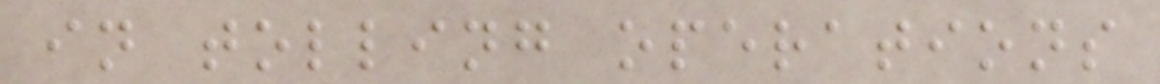in tolling operations
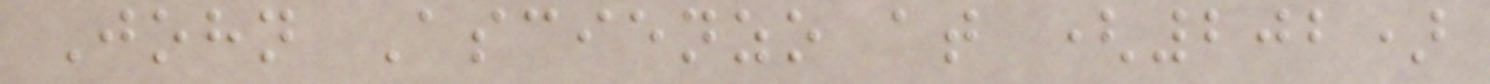John Ascienzo at (202)
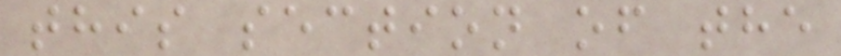this section of the
